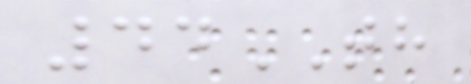44TH
